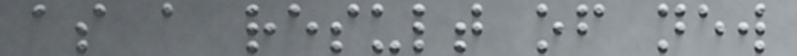as a result of new
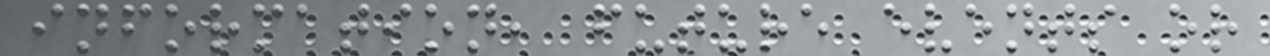information, future events or
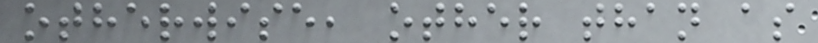otherwise, other than as
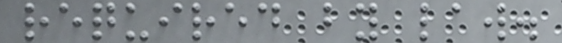required by law.
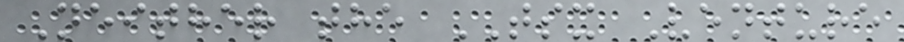Neither the TSX Venture
